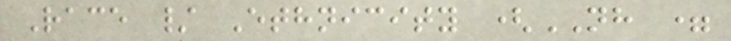Race / Ethnicity (NH =
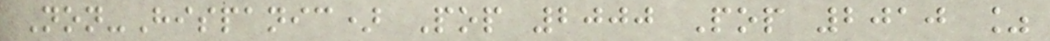Non-Hispanic) Pop 2000 Pop 2010 %
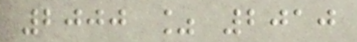2000 % 2010
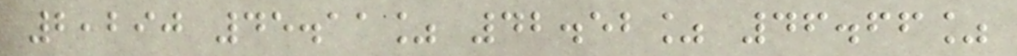2,290 45.11% 42.52% 46.66%
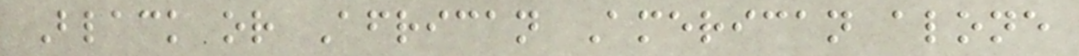Black or African American alone
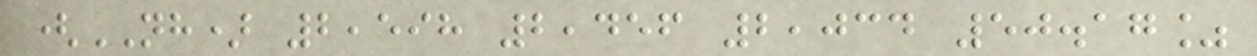(NH) 2,598 2,456 2,034 50.17%
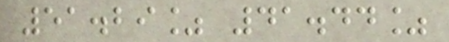51.29% 41.44%
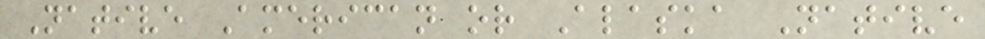Native American or Alaska Native
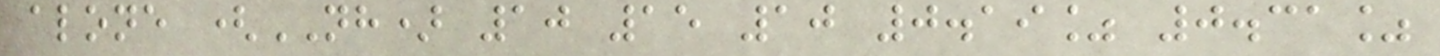alone (NH) 10 15 10 0.19% 0.31%
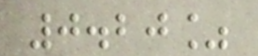0.20%
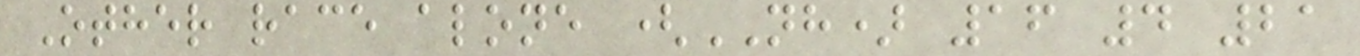Other race alone (NH) 16 4 21
